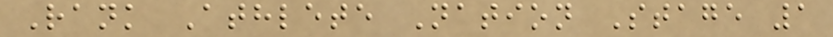Rank Athlete Nation Stage 1
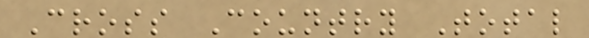Cross Country Total
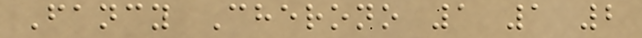Fancy Cherono 1 1 2
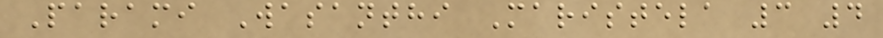Parami Wasanthi Maristela 3 4
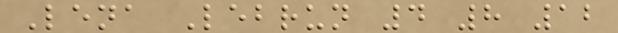Lena Lebrun 4 8 12
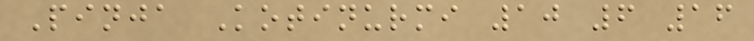Pinja Kotinurmi 10 6 16
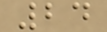24
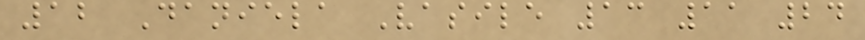12 Daniela Vasile 13 11 24
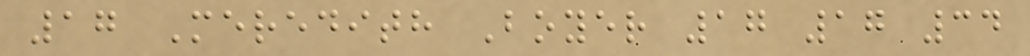17 Meredith Boyer 17 17 34
